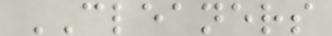CLEANERS
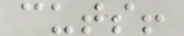cuts!
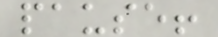pause!
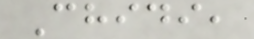Chidi,
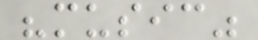"music"
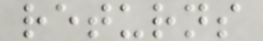returns
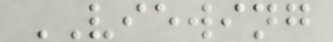VIEWING
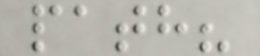path?
